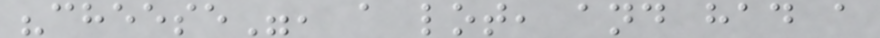"cheese", a lot, and had a
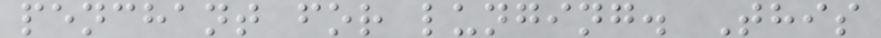penchant for lunging. This
